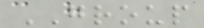GROUP
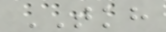TKH
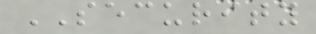SECURITY
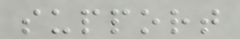support
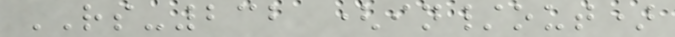RS-232 (in/out)
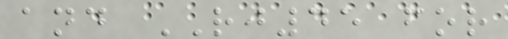and RJ45 for
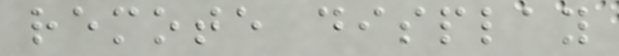remote display
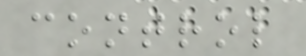control
